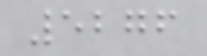5276
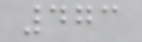473
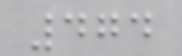474
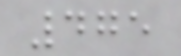475
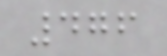476
